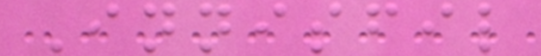Innisfil
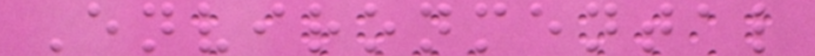Environmental
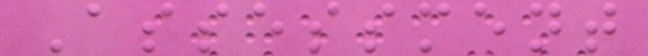Assessment
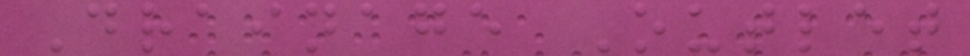Drainage Outlet
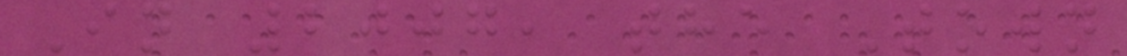In 2007, the Town
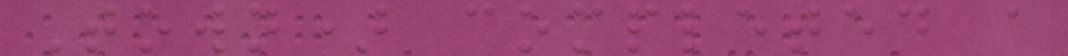Town) completed a
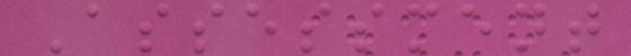Assessment
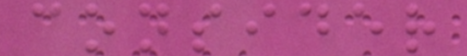consider
